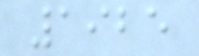1925
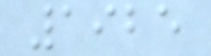1925
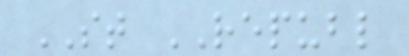ST REPUBL
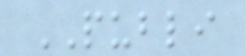PUBLI
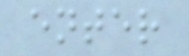enter
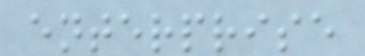enterprise
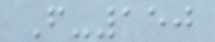F-150
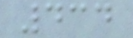434
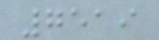7519
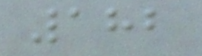182
